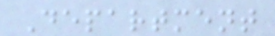Department
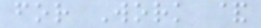for Work &
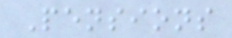Pensions
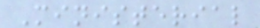Ministerial
